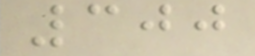300
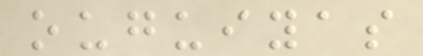ouguiyas
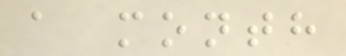a month
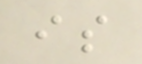is
